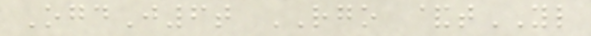OgdJ6t RGO &tYL
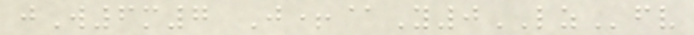jW6m7 J+@Y0LZfv
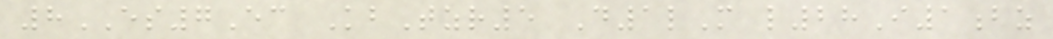8ES7Ec KbTzr5 D1lM l28I1bz
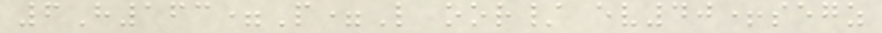6H163=P=L oor/ ev40+segz
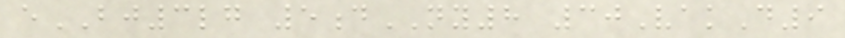eBJ3lg 5dNY8 30VakD9
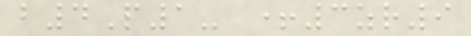b4P1- +3zr9
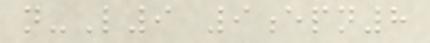n-L9 9epn8
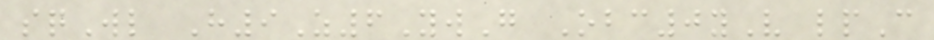sqWl H9Z6YwG Obc0yV lpC
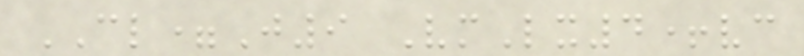CL=J9 VmLx4+vc
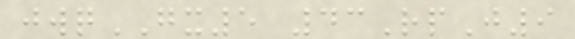jwqGX5 43RpJ9
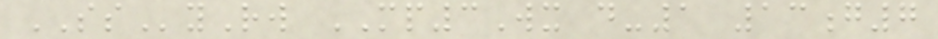SSyRw MP3Wx d-1 13g7
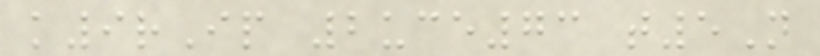k9rIp 2uce73 t5N
